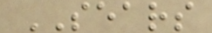SEARS
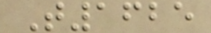T1625
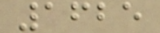1625
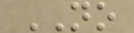NO
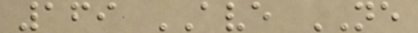169 AVE NE
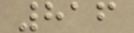816
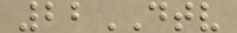22DTV
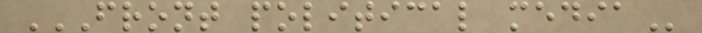FRONT POLITICAL MEDIA
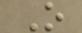O
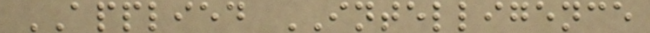APPLIED INTELLIGENCE
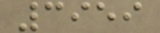3959
